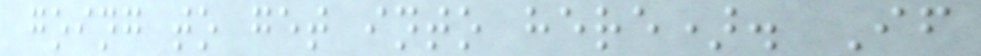going to get into here). If
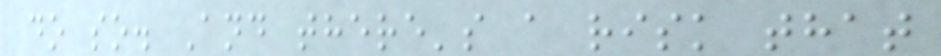do so. And there's a risk that
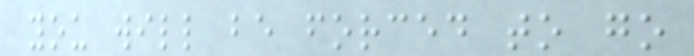you will be forced to go
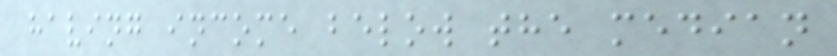having income below the median
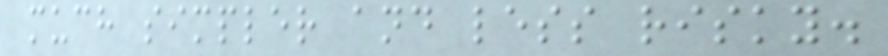much simpler and less risky.
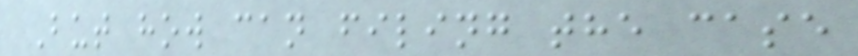But how can filing the case
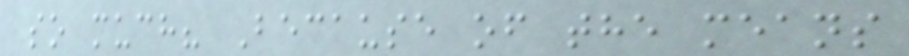so much? Because of the means
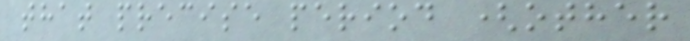that precise period (other
